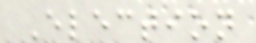Election
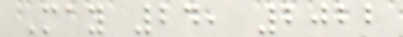May 24, 2022
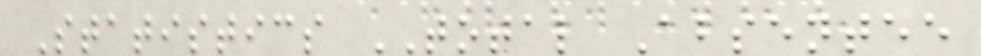Statistics TOTAL Absentee
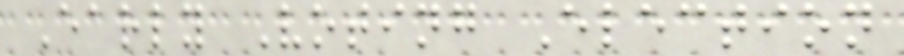Early Voting Election
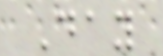Day
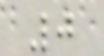0
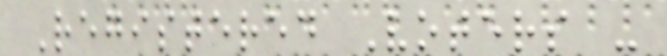Registered Voters -
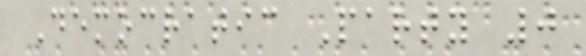Democratic Party 0
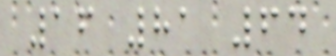16 81 64
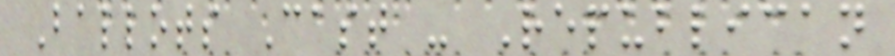Ballots Cast - Republican
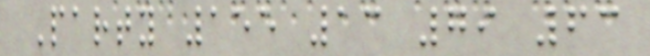Party 155 13 79 63
